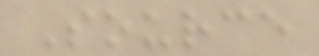Source
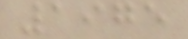1975
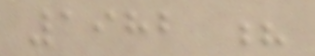1982 ?
